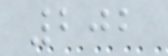202
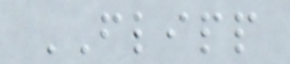FLIPP
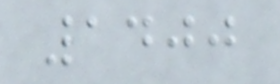1400
